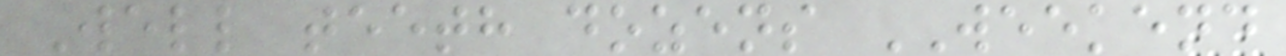Well teeth dozens WEEKEND
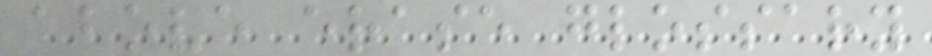above erase glossary
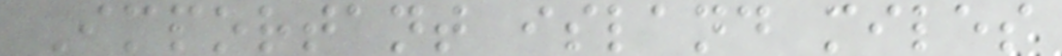Important island miles
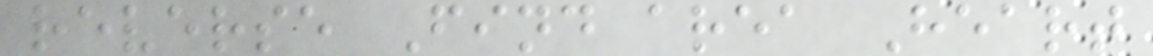reverse Find area Heart
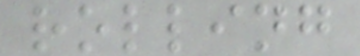rolling
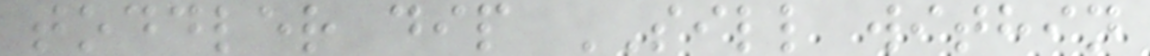toddler dip SILL within
